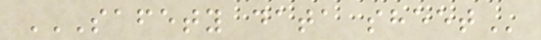SAFETY DATA SHEET
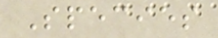Species
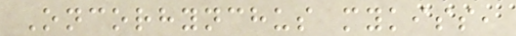Oncorhynchus mykiss,
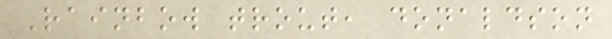Rainbow trout, donaldson
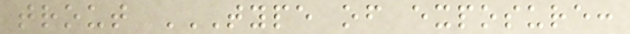trout TYPE OF EXPOSURE:
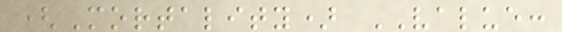(Mortality) VALUE:
